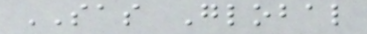SAS Global
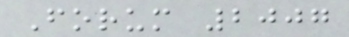Forum 2007
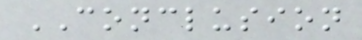CONCLUSION
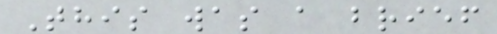This was a brief
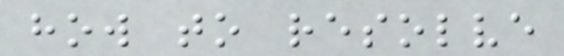how to resolve
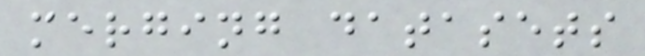merging datasets
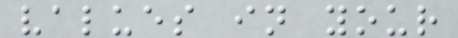values in your
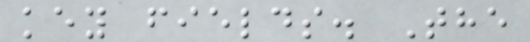key fields. The
